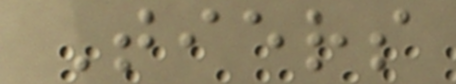Tiers
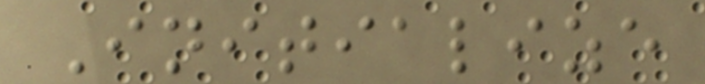Initialize
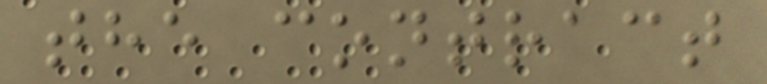the contract
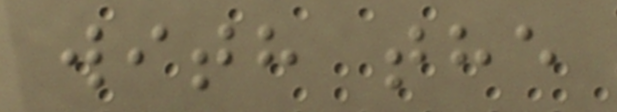with the
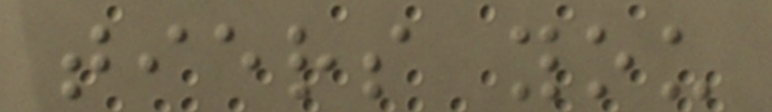tiers you
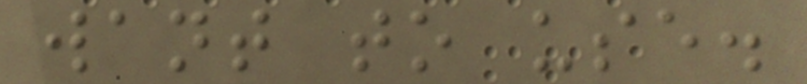want to use.
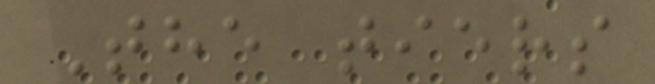The tiers
